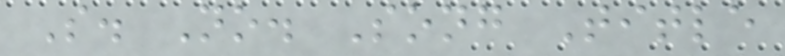S. No. Song Title
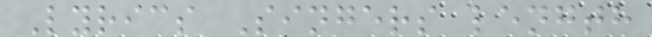Lyrics Singers length
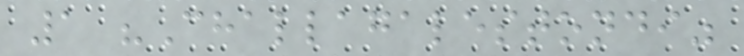1 "Challagalestondi"
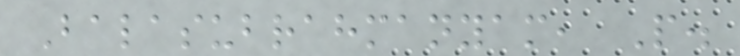Balasubrahmanyam, P.
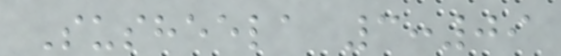Susheela 3:09
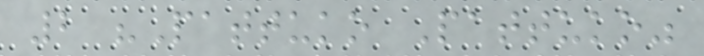2 "Pattuko Pattuko"
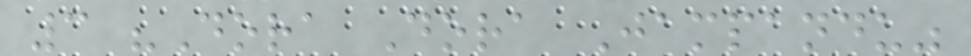3 "Dora Dora Jampandu"
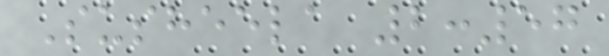Susheela 2:57
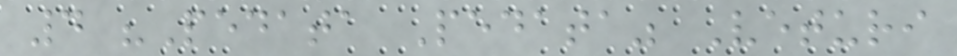4 "Pedata Pedata" Veturi
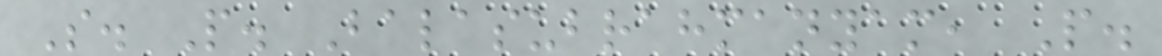S. P. Balasubrahmanyam, P.
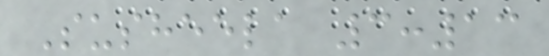Susheela 3:13
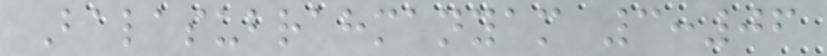Balasubrahmanyam 3:06
